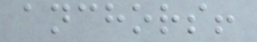anchors!
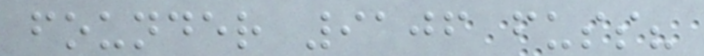founder 9106 fuss?
